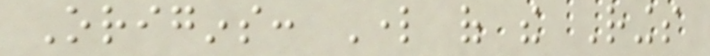Origins: Lord of the Rings
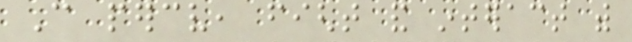Can perceive, fight and interact with
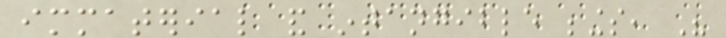immaterial and intangible beings, His
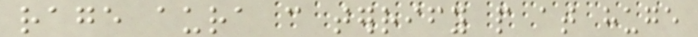rage aura can terrify people at huge
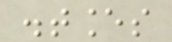distances
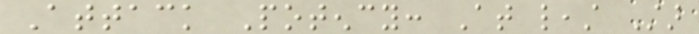Attack Potency: At least Star
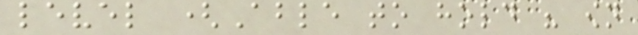level (Able to hold his own
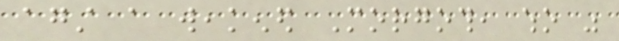against a weakened Morgoth, who was
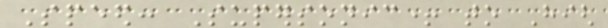Speed: Supersonic+ to High
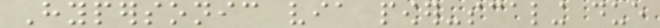Hypersonic via power-scaling due
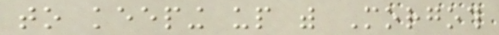to keeping up with Morgoth
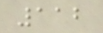112
